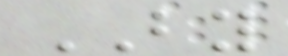BY
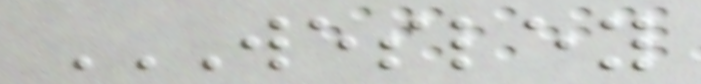WESLEY
